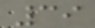39
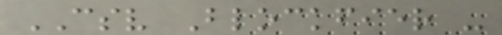CSV Blockfier -
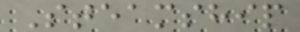Steamship
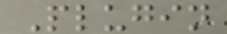Plugin
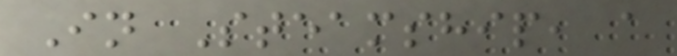In Steamship, a
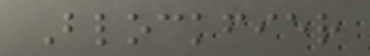Blockfier
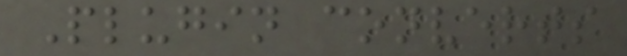Plugin converts
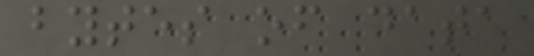bytes of data
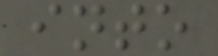into
